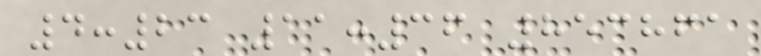4:23 11:36 853861
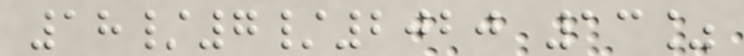18/7/2020 13%
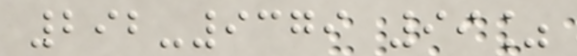292-9379 99%
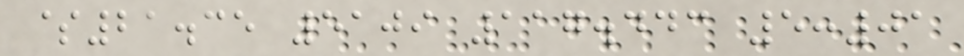$21.35 5109 117.443 5:01
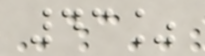43%
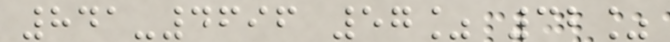841-4696 57% 32%
